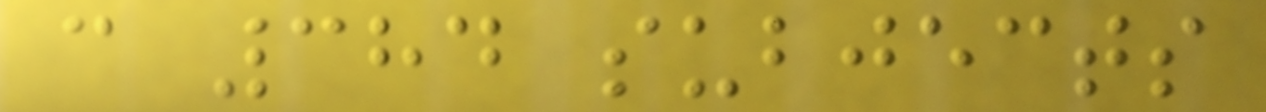c 384 subjects
